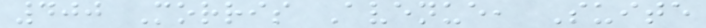400 Morris Avenue, Suite
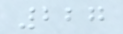227
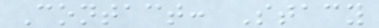Contact: Stacy
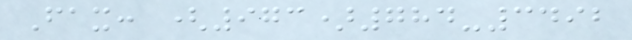Fax: (973)784-3492
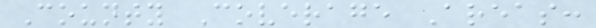County Coverage Areas:
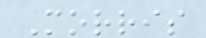Morris
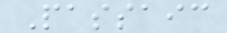Passaic
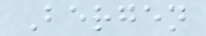Bergen
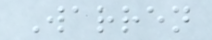Warren
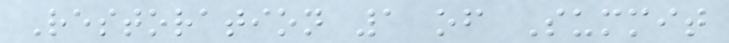Restoration 1 of Summit
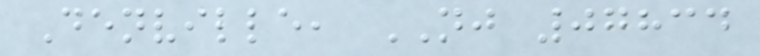Denville, NJ 07834
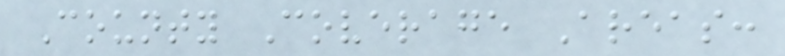County Coverage Areas:
